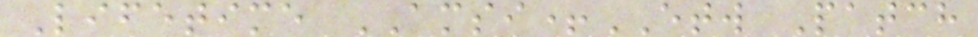Lifetime AMSI+ETW Patch
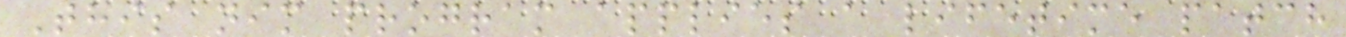This nim program applies a lifetime patch
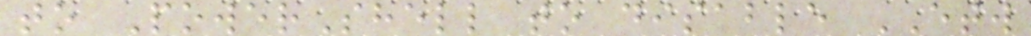to PowerShell to disable ETW
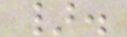}.
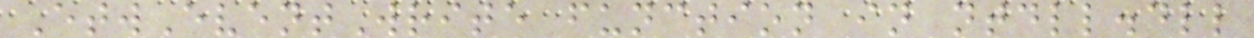EtwEventWrite function in ntdll.dll
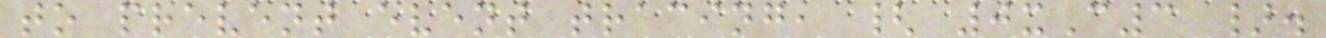to prevent event tracing, { 0xC3 }.
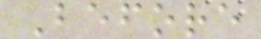Before
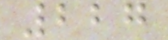227
